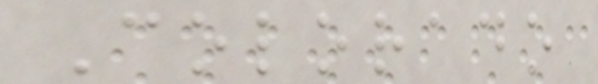Colorado
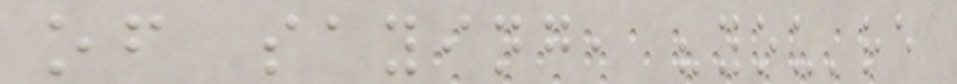of saying, "you're
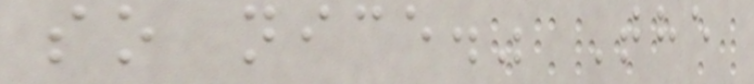so nice." The
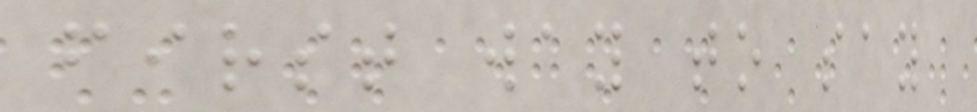first way to say
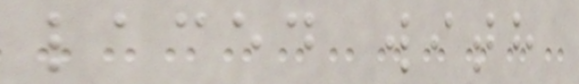laced with
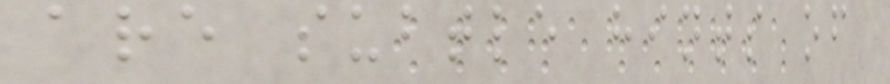are subtle hints of
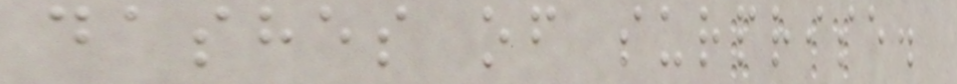dashes of surprise.
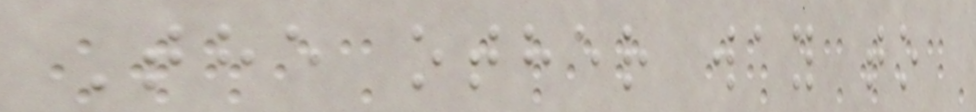The other way to
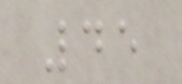45
